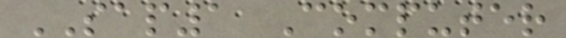SAP1 Computer
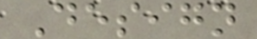Design
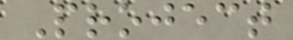Project
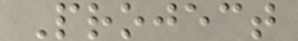Project
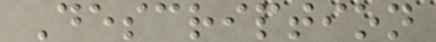Description
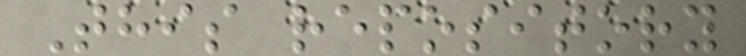This repository
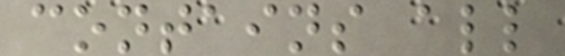contains all
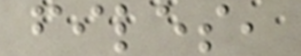files,
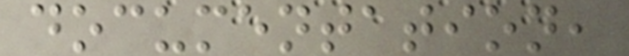documentation,
